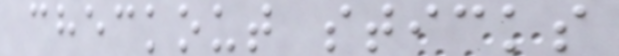checkout sticks
